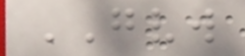GVW
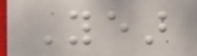Year
